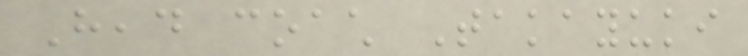Head coach Takayuki
